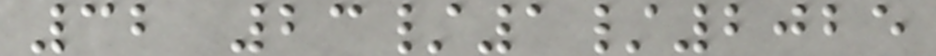32 23/1/2025
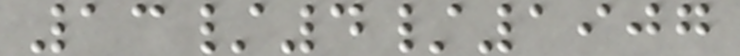13/4/1907
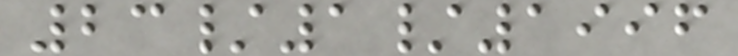23/1/1996
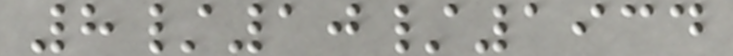8/10/1934
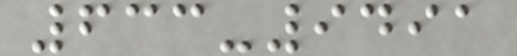633-9491
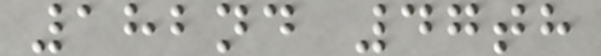182nd 47th
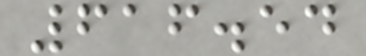616.54
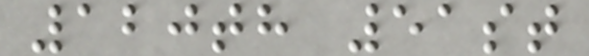120th 51st
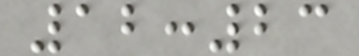12:23
